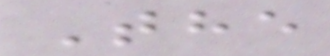The
